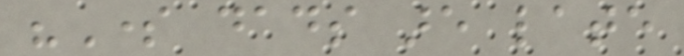"Some dads are late
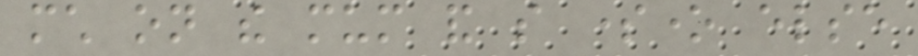much on the mum and so someone else
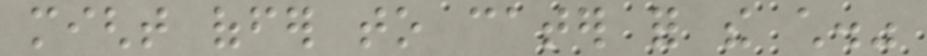might offer to cater for the child."
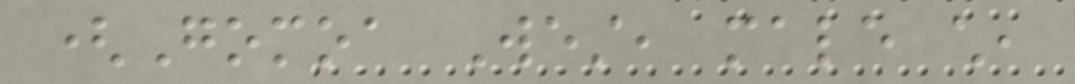(Gomoa West, male child,
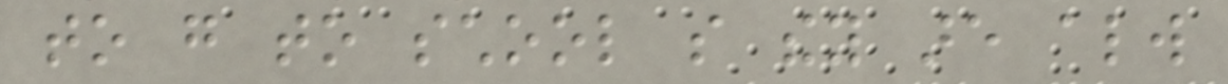to go to school so they are always
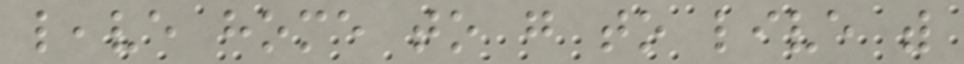leave home to go to live with
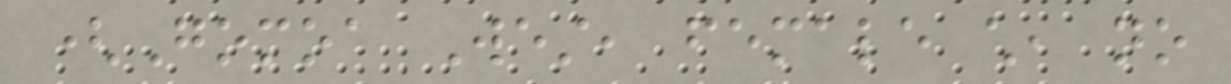(Gomoa West, female child, no
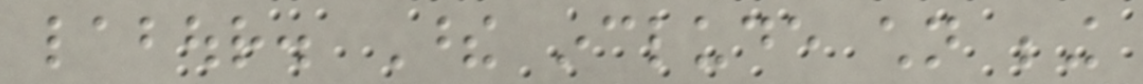labour. These include children being
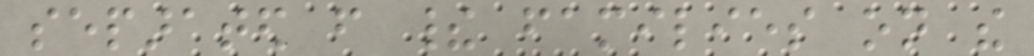separated from their families on the
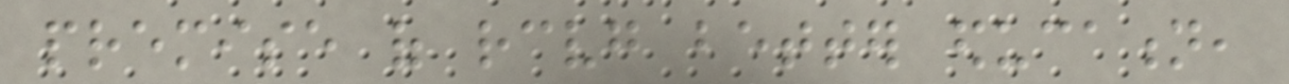premise of receiving better education,
